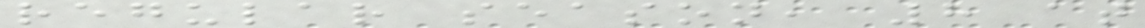regular season, 8 at
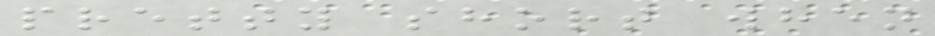pretty short when
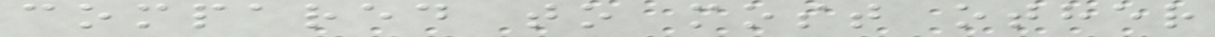compared to most other
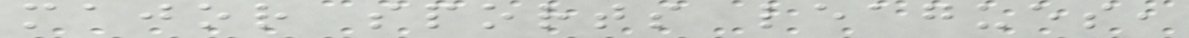major sports leagues,
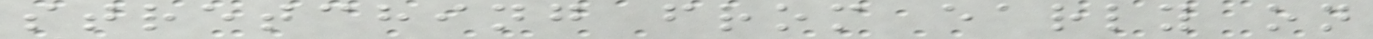stretching from early on
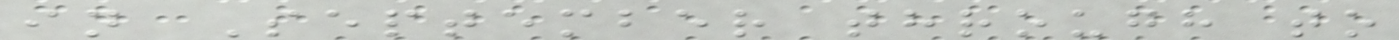in September through to
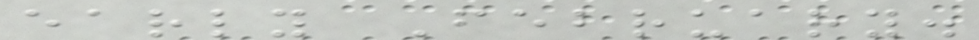early February.
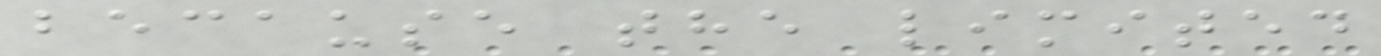because the limited
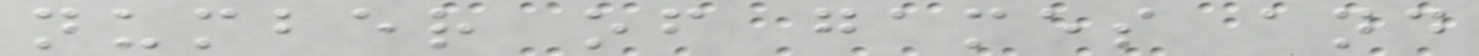number of games and
